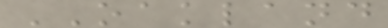OAKLAND
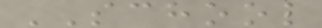SCHOOL
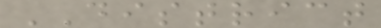DISTRICT
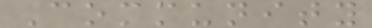Community
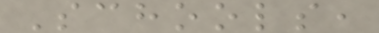Schools,
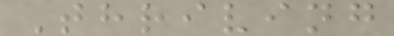Thriving
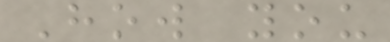How you
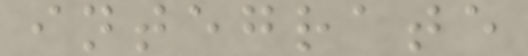integrate
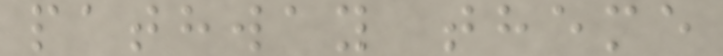pathway theme
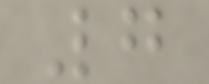7
